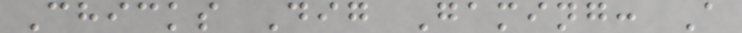Chicks Dig Gaming: A
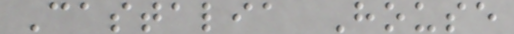Castalia House
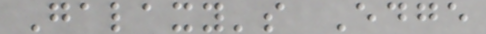Galaxy's Edge
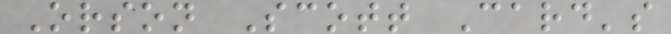Orson Scott Card's
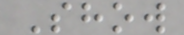Show
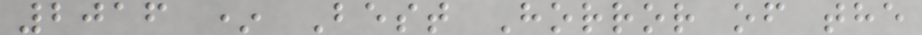2016 * Best Horror of the
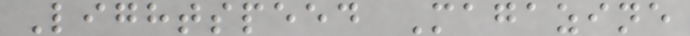Lightspeed Magazine
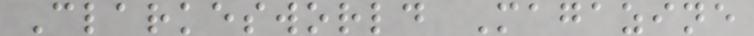Clarkesworld Magazine
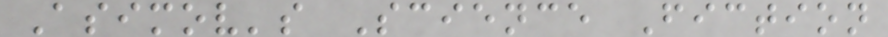Asimov's Science Fiction
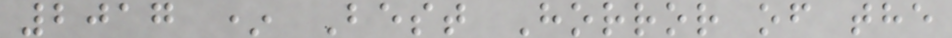2017 * Best Horror of the
